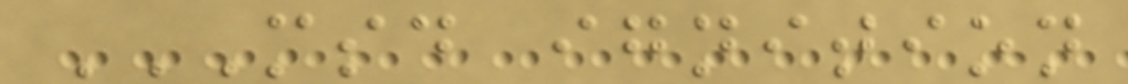MSD IGNITION
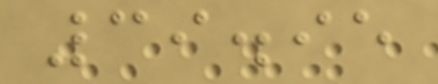39.95
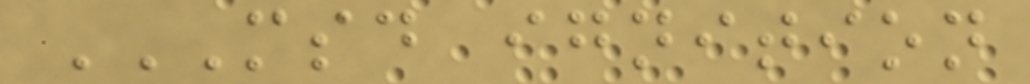MSD IGNITION
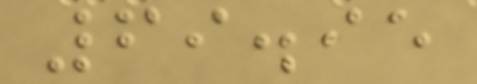69.95
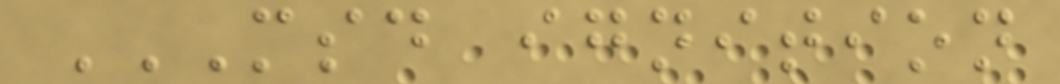MSD IGNITION
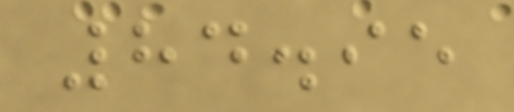84.95
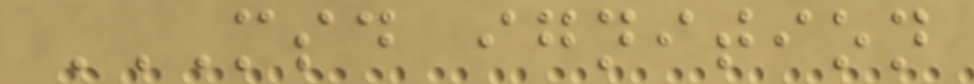MSD IGNITION
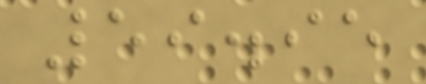59.95
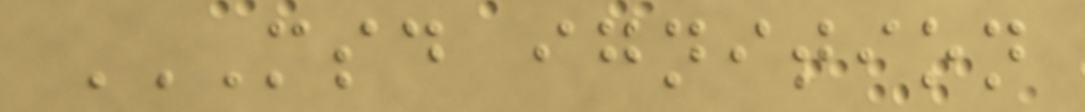MSD IGNITION
